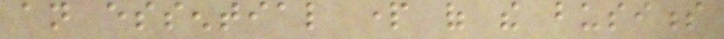an essential part of the business
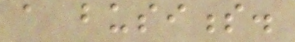a business.
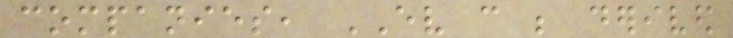companies, EV can be derived
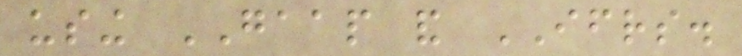using GAAP and IFRS.
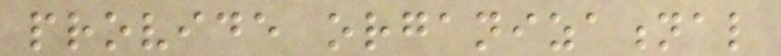provide organizational
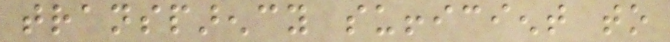transparency sufficient to
